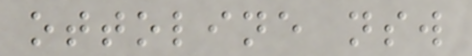ottoline nsw
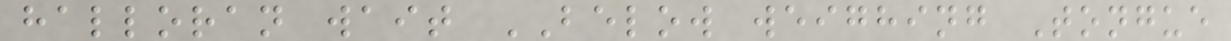halloran wait BELOW weighing Tongue
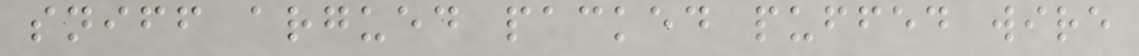sniff argued packed puffed wire
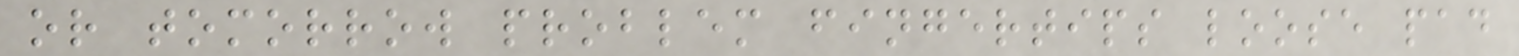or tomorrow problem fingertips loose pad
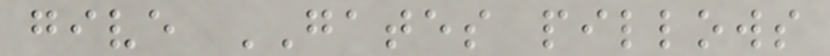give GATES pillows
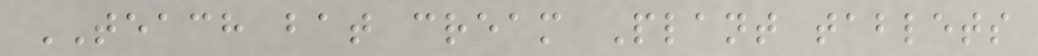TEACH bat cream Plant tablets
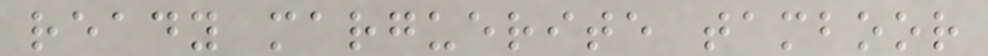ready marguerite tamboor
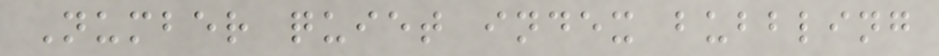Number quiet index bubbling
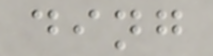ding
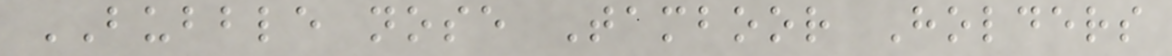BUBBLE nose Tamboor Holders
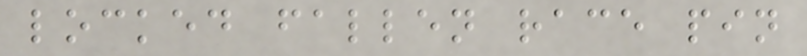locked fallen race pin
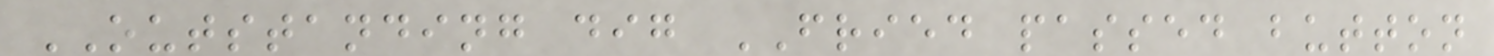OUTSTANDING dig FRIED passed button
